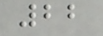22
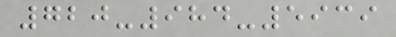720-984-5939
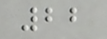22
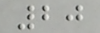20
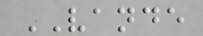VANDE
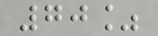70%
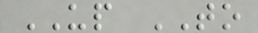UP TO
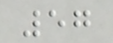57
